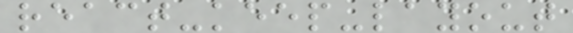react-keep-layout
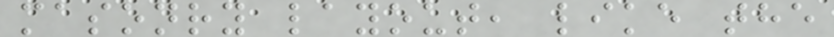masonry layout, like the
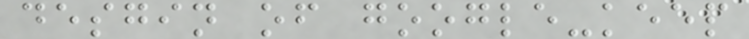desgin of google-keep
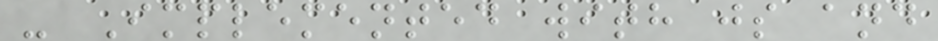- Implemented with js and
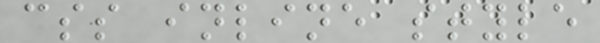css inline style
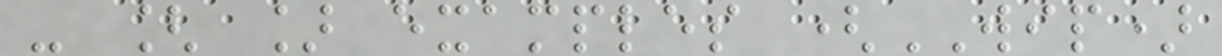- [ ] examples (WIP)
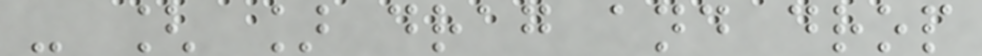- [ ] drag and drop
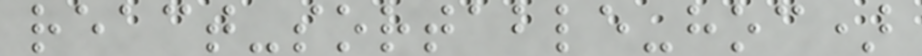react-sortable-hoc)
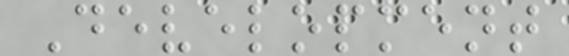Development
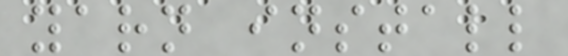yarn install
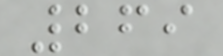269
